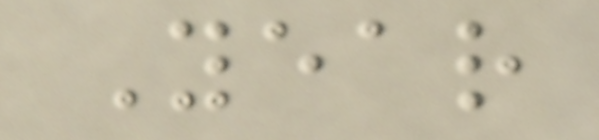Year
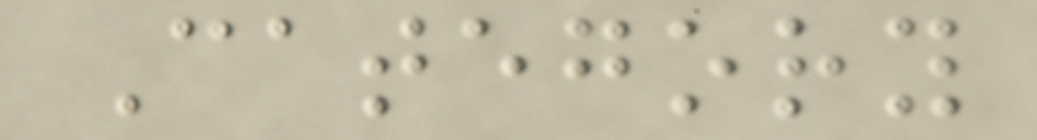Category
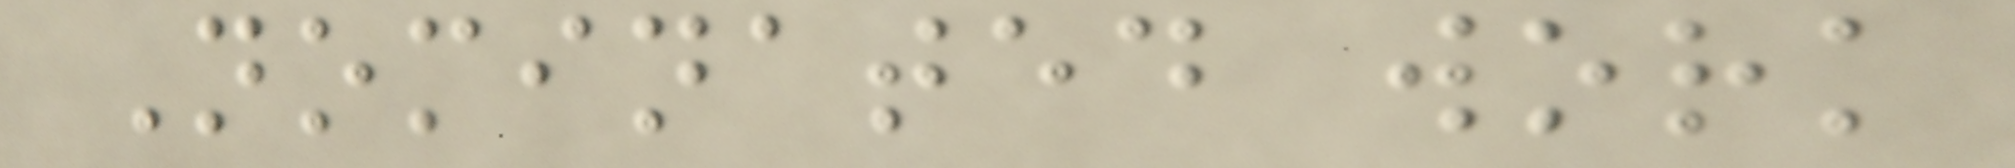Nominated work
